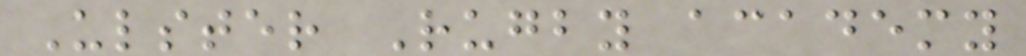Ulster Rugby academy
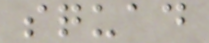squad
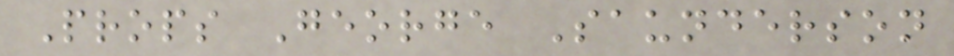Props George Saunderson
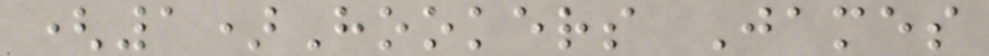(1)Hookers James
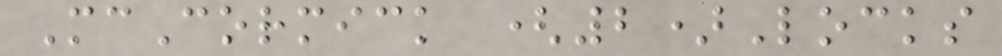McCormick (2)Locks
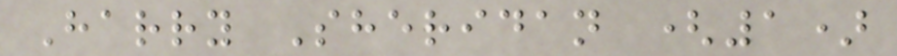Harry Sheridan (1)
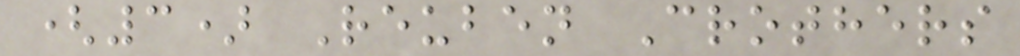(3) Reuben Crothers
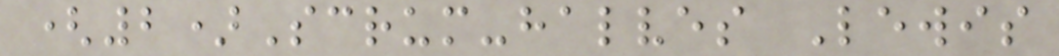(2)Scrum-halves Lewis
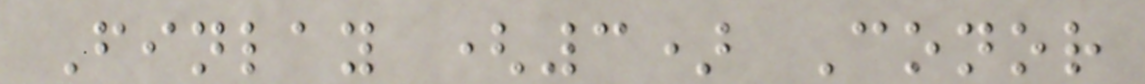Finlay (3) Conor
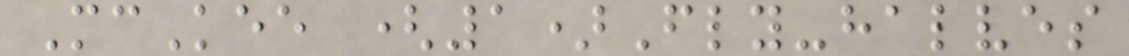McKee (1)Fly-halves
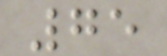75
